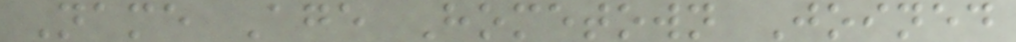Name Age Hometown Joined
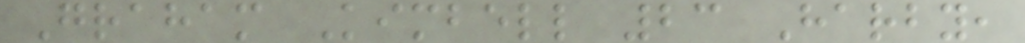Graham Kimbell 23 Harby,
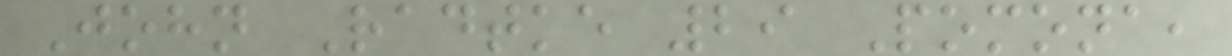John Radtke 29 Pomona,
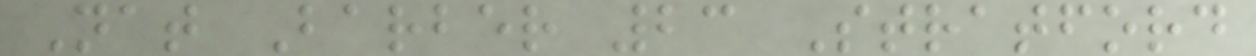Nat Barber 23 Stratford
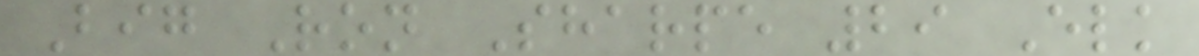Big Ron Sharpe 29 Elk
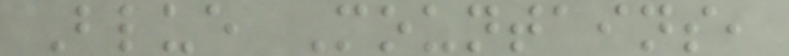Blue Mountains,
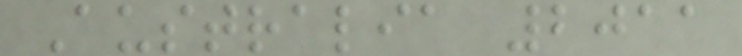Australia 2011
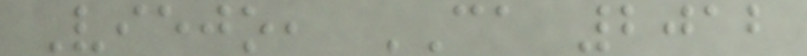Viejo, CA 2012
